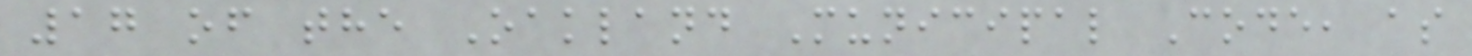17 of the Oakland Municipal Code, as
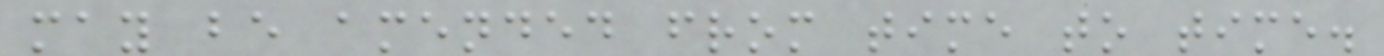may be amended from time to time.
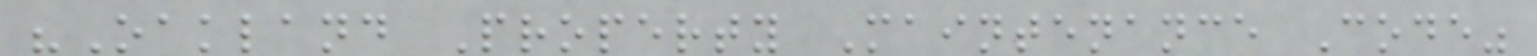"Oakland Property Maintenance Code"
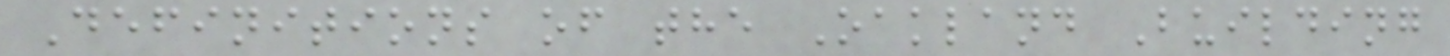Definitions of the Oakland Building
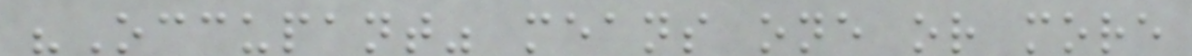"Occupant" means one or more
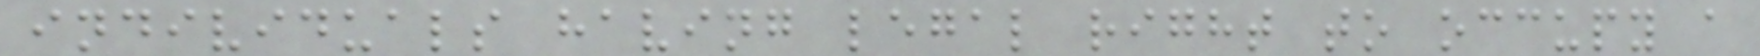individuals having legal right to occupy a
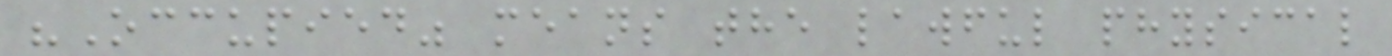"Occupied" means the lawful physical
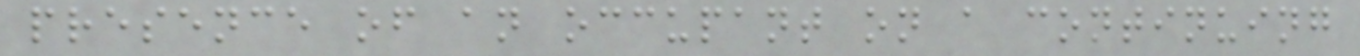presence of an occupant on a continuing
